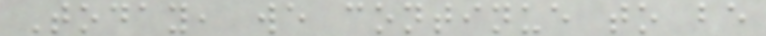Today, we continue to be
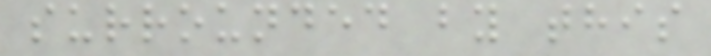surrounded by this
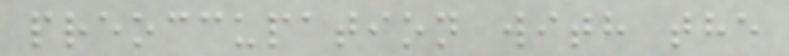preoccupation with the
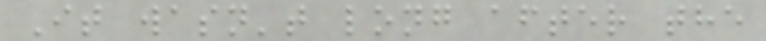It wasn't long after the
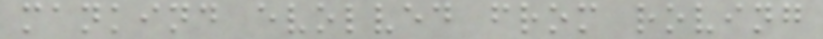mankind evolved from roving
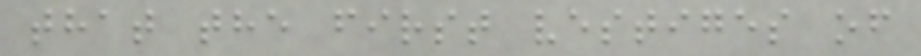that the first vestiges of
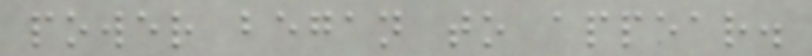power began to appear.
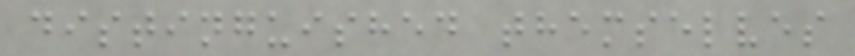distinguished themselves
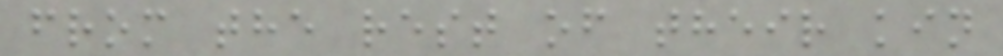from the rest of their kin
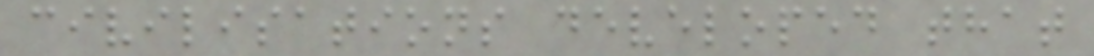civilisations developed that
